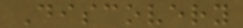Discovery
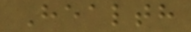Health
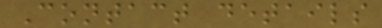Contact details
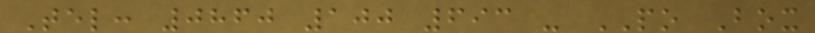Tel: 0860 100 693 - PO Box
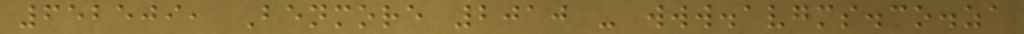652509, Benmore 2010 - www.avgms.co.za
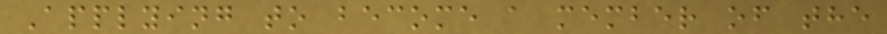Applying to become a member of the
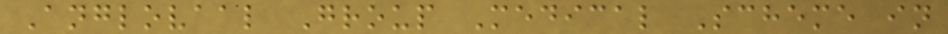Anglovaal Group Medical Scheme in
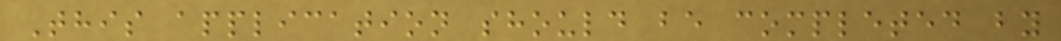This application should be completed by
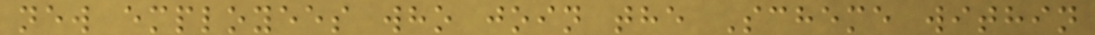new employees who join the Scheme within
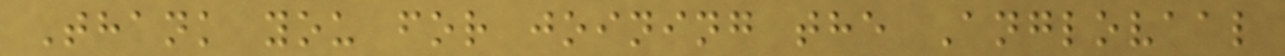Thank you for joining the Anglovaal
